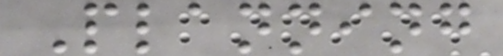Planning
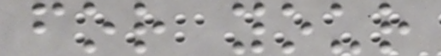for your
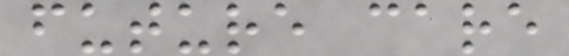future care
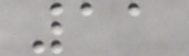11
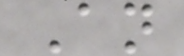An
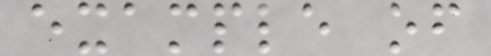example of
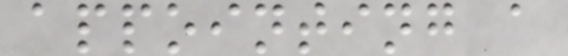appointing a
